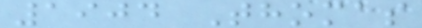1904 Thomas
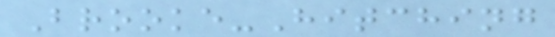Brooke-Hitching
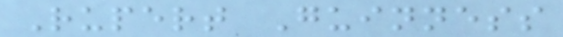Rupert Guinness
